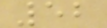52
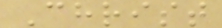Christ
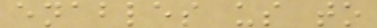enables us to
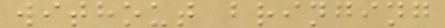without bringing
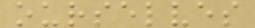ourselves
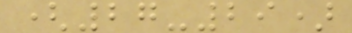(27-29)
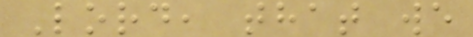Lord, that we
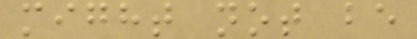might not be
